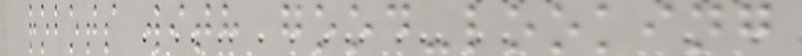robots with good-looking
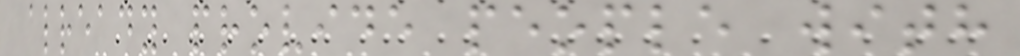already provide people with
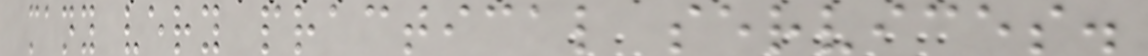many very practical services.
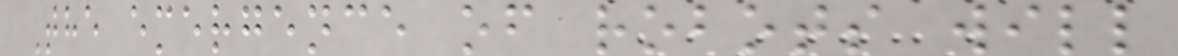The emergence of robots will
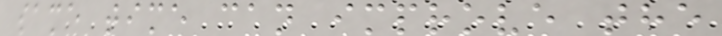same time can improve the
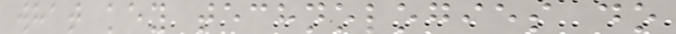what key technologies do
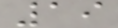19
